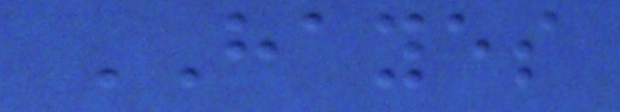HAYES
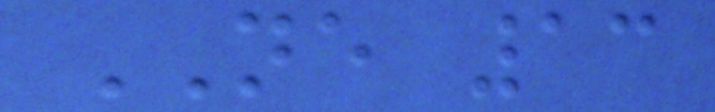NE 13
